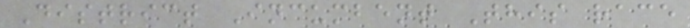District Incumbent This race
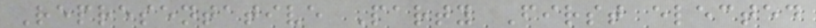Representative Party First elected
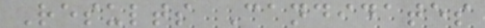Results Candidates
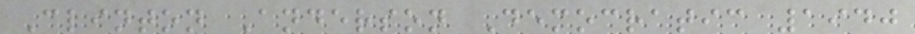Clinton Anderson Democratic 1940
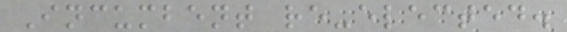Incumbent re-elected.
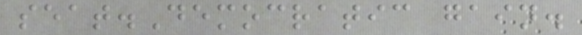seat.Democratic gain.
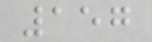157
